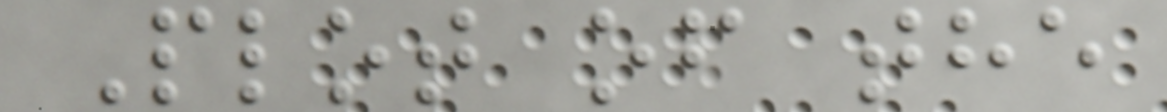Plot of the
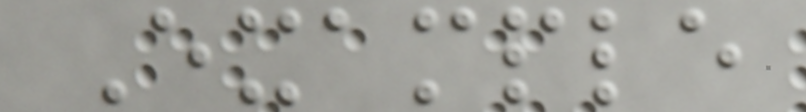Example
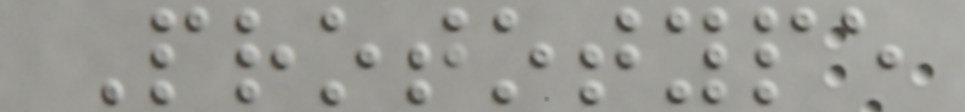Prototype
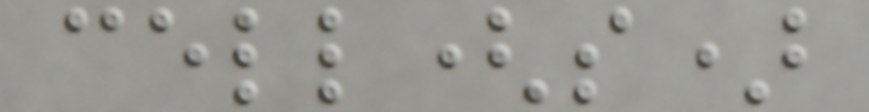cell(s)
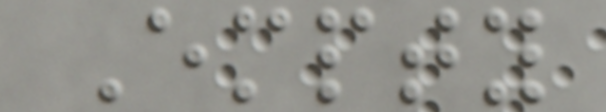Empty
